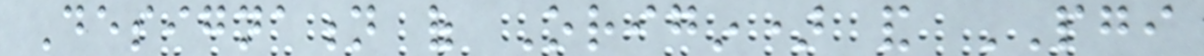Designation of Origin) and PGI
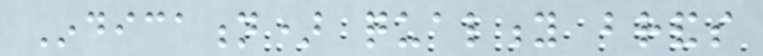Indication) quality brands
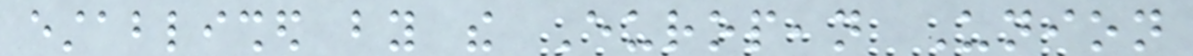established by the European Union
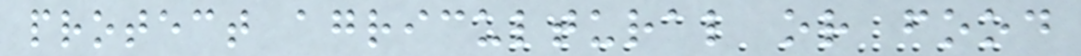protect agricultural or food
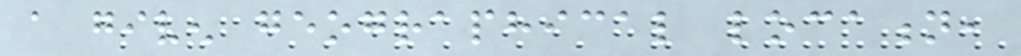a given geographical location,
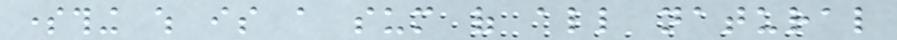something which is a sum of all natural
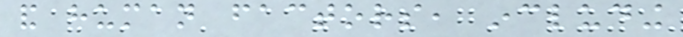and human factors, including
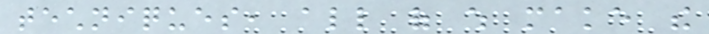techniques, all of which make the
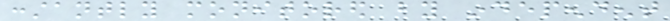constantly monitored by independent
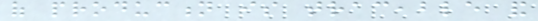of production is traceable and
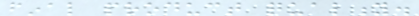final product quality.
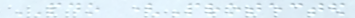PDO (Protected
